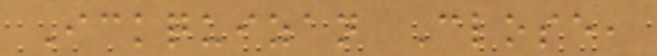Ickquizan Close,
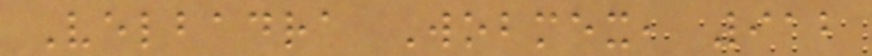Velbadra Wobmex, 912
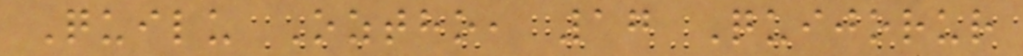Quilu Oztho, 17 Quijorur
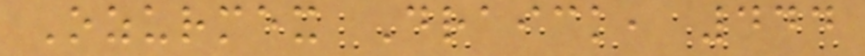Ozurmex Draick, 444
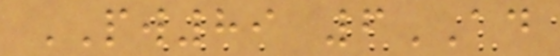PW89 6AD
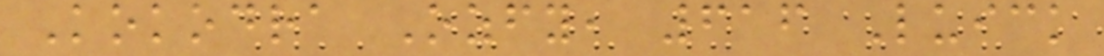Kokodra Ozfy, 616 Luick
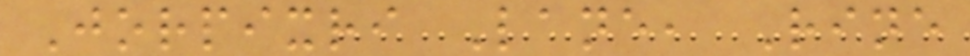Jorpixri Lane, Rine
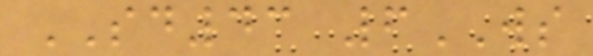SD43 6WS
